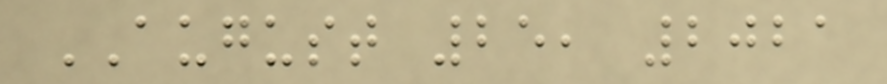AUGUST 25, 2021
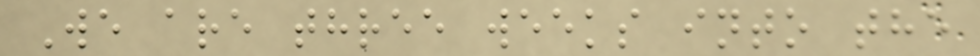We are three weeks into the
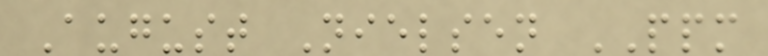August Nielsen PPM
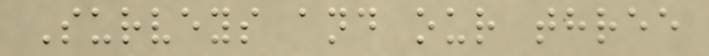Surveys and our three
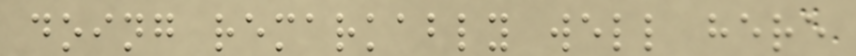doing remarkably well here
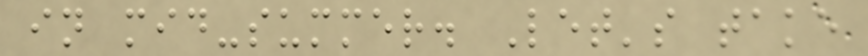in mid-summer. Let's take
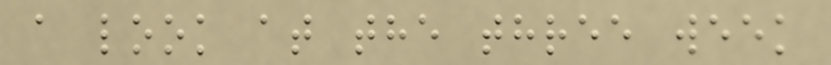a look at the three week
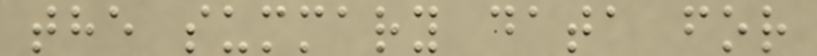the summary data for
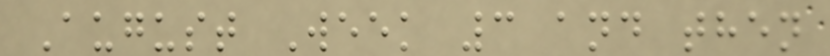August Week 3 and then
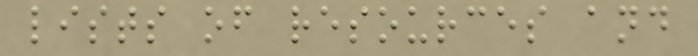lists of resources and
